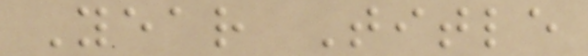Year Title
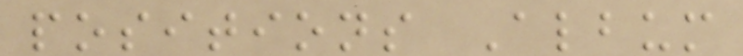positions Album
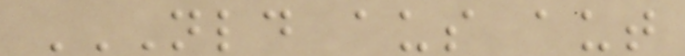NLD AUS AUT
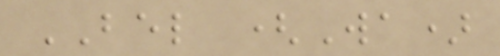BEL (Wa)
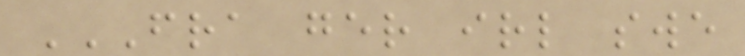FRA GER IRL SWE
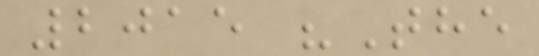2015 "The
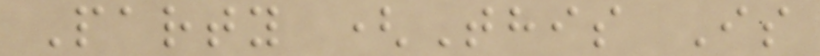Party (This Is
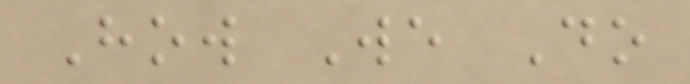How We Do
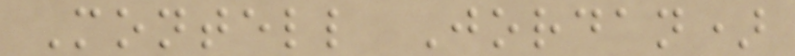Montell Jordan)
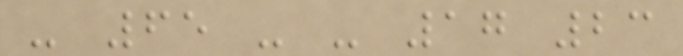- 65 - - 17 23
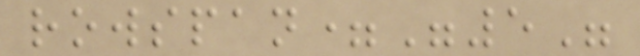rowspan="5"
